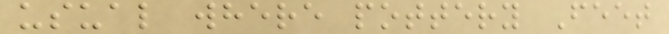usual where pottery Feet
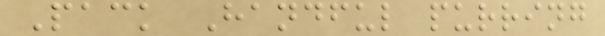Pack Handful purring
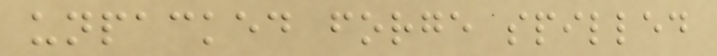unpacked forge spilled
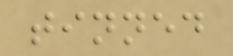tinned
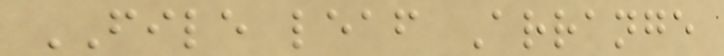FILE leaf Arrange
